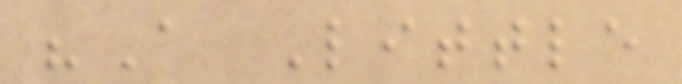"A Little
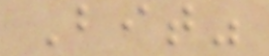Bit"
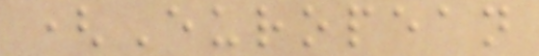(European
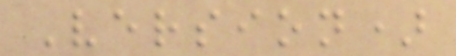Version)
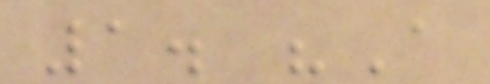1. "A
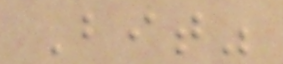Bit"
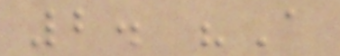2. "A
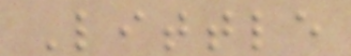Little
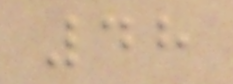48
